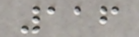116
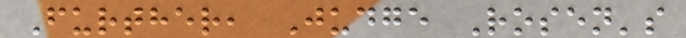Further, Judge Rosen's
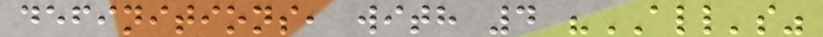definitions, with 4 "ALL's"
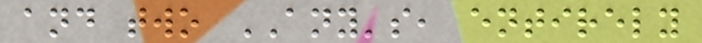and two ANY's, entirely
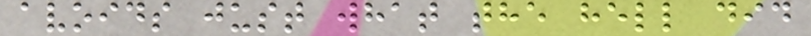avoids just what the hell did
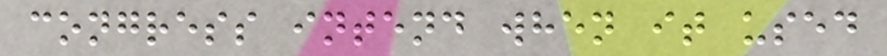congress intend when it used
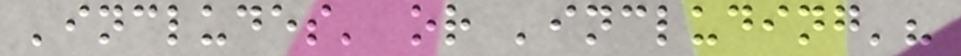'includes' or 'including'?
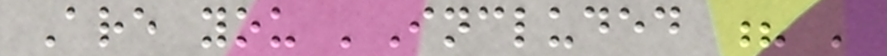Are you 'Included ? '
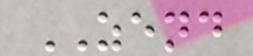ZEND
